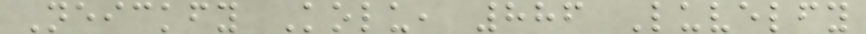Neickfy Kolu, 886 Luvelfy
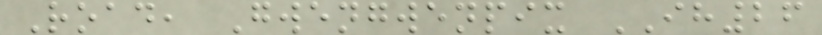Road, Gwengwenpix IH26
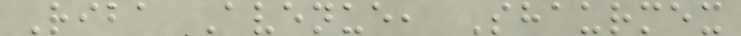Riba Avenue, Shaurmex
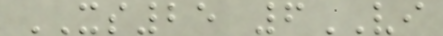XS25 6VI
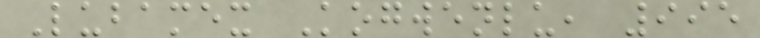Lubamex Kogwenlu, 995
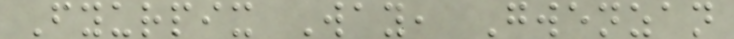Fyurpix Way, Gwenzan
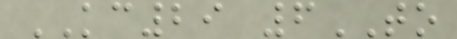KC29 6TO
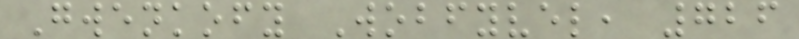Gwenkofy Wobfyvel, 726
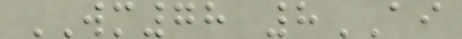WM78 8AI
